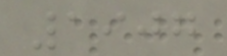1907
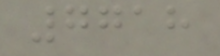7718
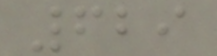629
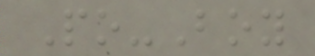Po-Boy
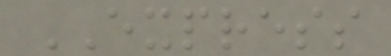EXPRESS
